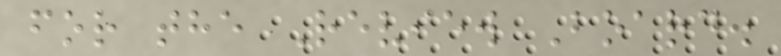for the Review Board.
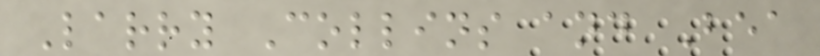Larry Collins and Bea
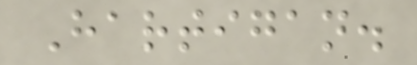Hartigan.
